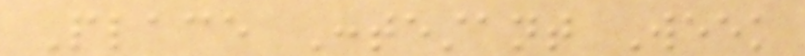Place Contestant Week
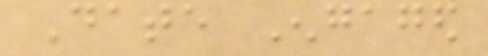Date Engaged
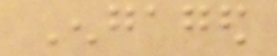Engaged
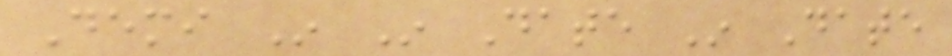Demi In In Date In Date
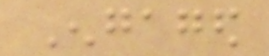Engaged
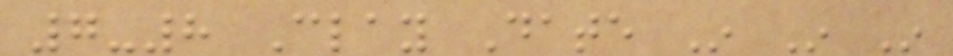7-8 Clay Date In In In
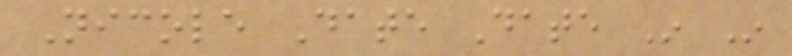Nicole Date Date In In
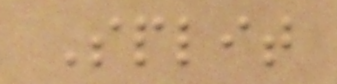Split
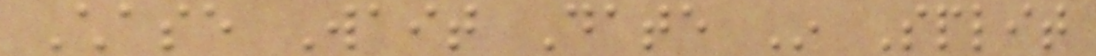Chase Wait Date In Split
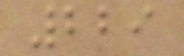229
